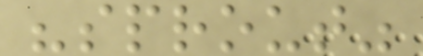"sprout"
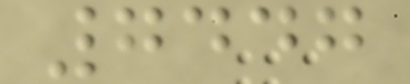7447
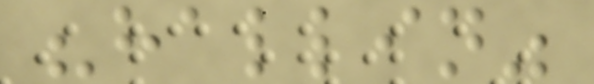"hallin"
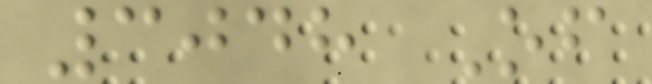3048 Of
